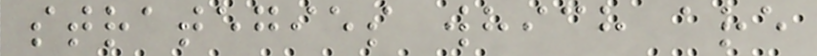strategies which are
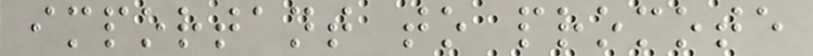important to promote
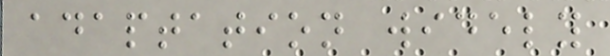adaptation widely
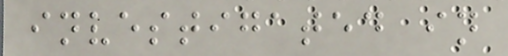investigated in
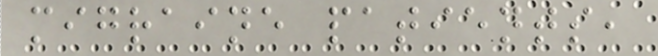migraine patients,
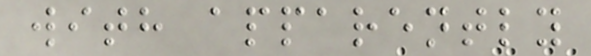with apparently
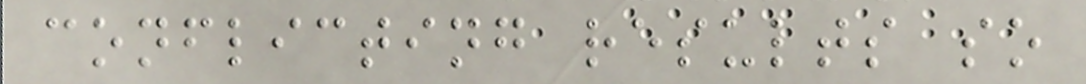conflicting results so
